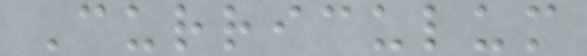Curriculum
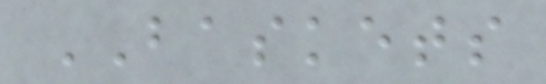BASKETS
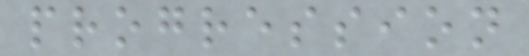progression
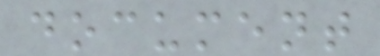document
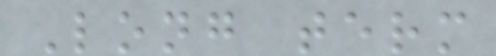Long term
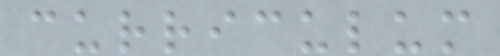curriculum
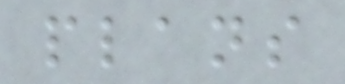plans
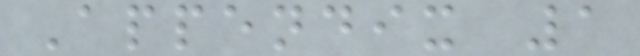Appendix 1
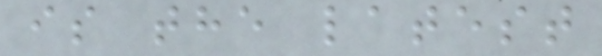is the latest
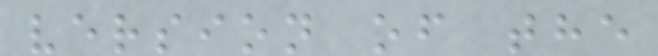version of the
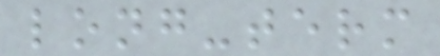long-term
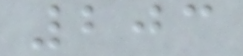203
